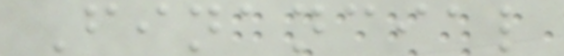Financial
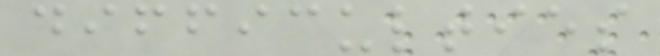difficulties
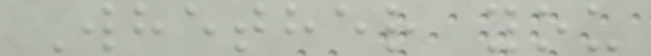Whether you
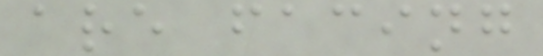are facing
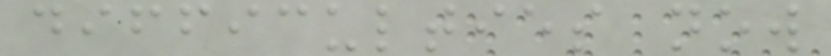difficulties now
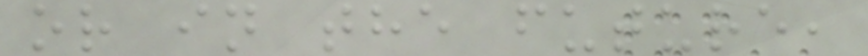or in the future,
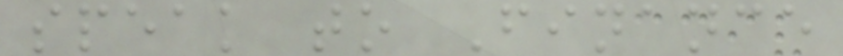speak to Finance
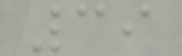39
